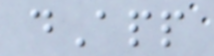dApp
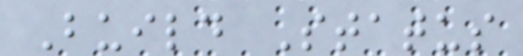Build Status
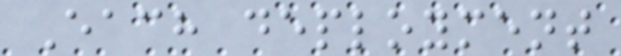Each deployment
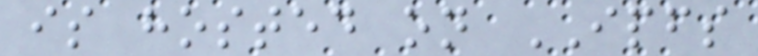is hosted on IPFS
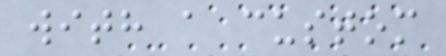with a custom
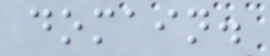domain.
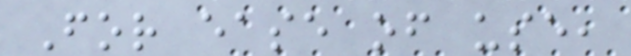For ease of use,
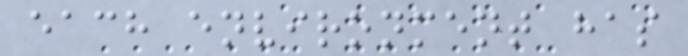each environment has
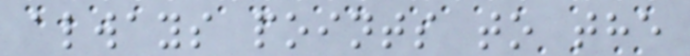always points to the
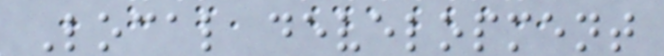Local development
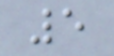5
